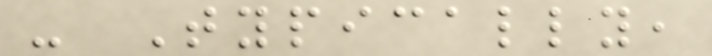- Typically,
